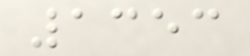1353
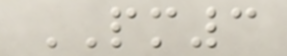PM3
